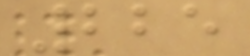225
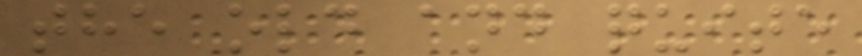the old and quite
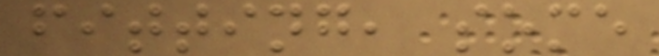fitting, some
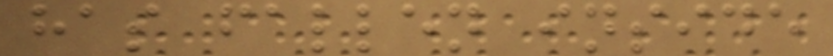has fallen inside
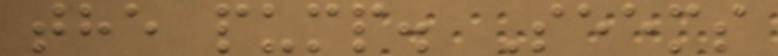the pump. Seems
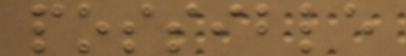possible
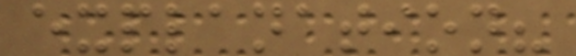explanation?
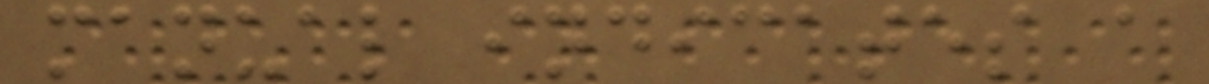manual indicates a
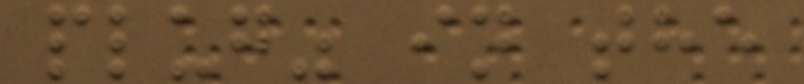plug" in the
